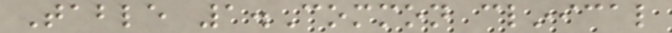Table 1.Common clinical
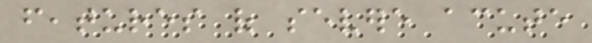features of severe acute
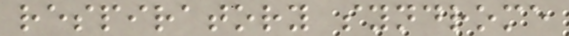respiratory syndrome
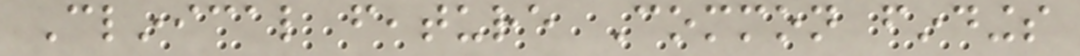Clinical feature Common findings
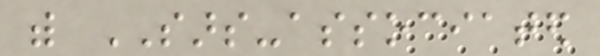with SARS-associated
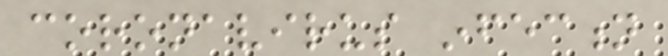coronavirus infection
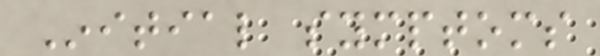Initial symptoms
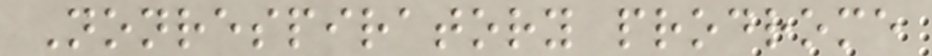Nonrespiratory prodrome
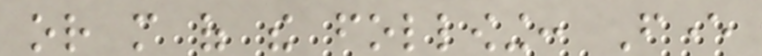or more of the following: Fever
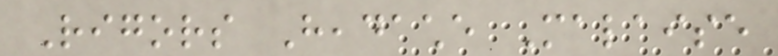Rigors Headache Malaise
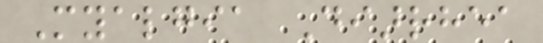Myalgia Diarrhea
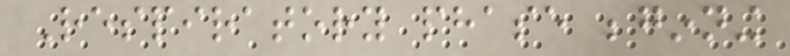Respiratory phase beginning
